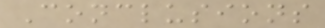Conclusions
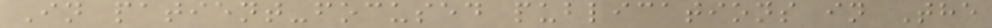In patient-focused publications in The
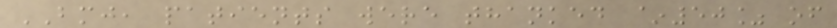BMJ, patients were thanked ~50% of
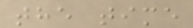the time
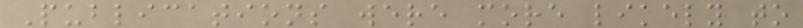Publications were more likely to
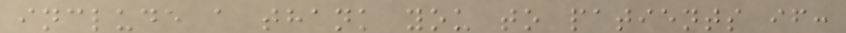include a thank you to patients if:
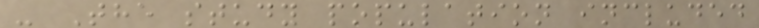- The study population included
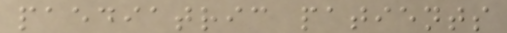paediatric patients
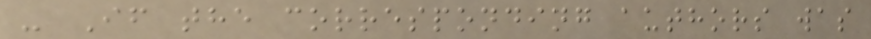- If the corresponding authors was
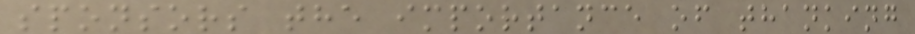sponsors the importance of thanking
